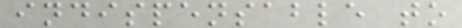indispensable to
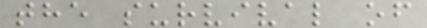the survival of
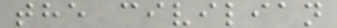the civilian
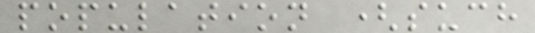population (such
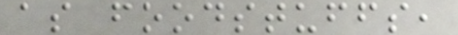as foodstuffs,
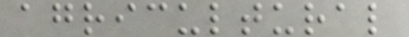agricultural
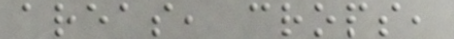areas, crops,
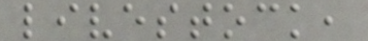livestock,
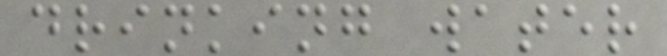drinking water
